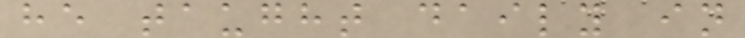he taught daily in
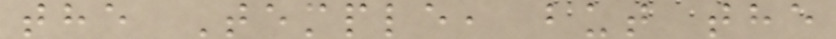the Temple, but the
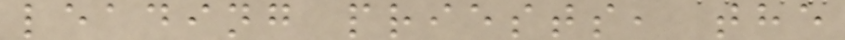leading priests, the
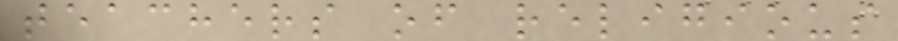teachers of religious
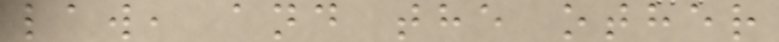law, and the other
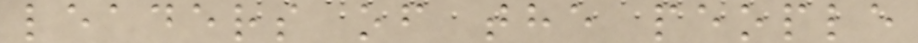leaders of the people
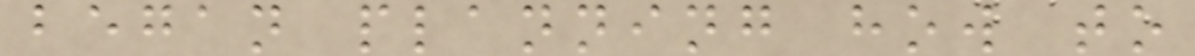began planning how to
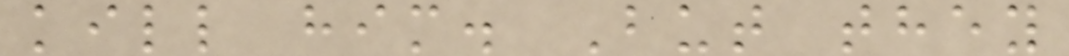kill him. But they
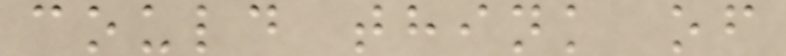could think of
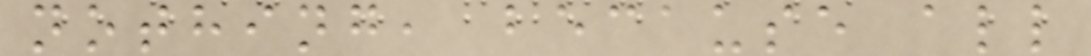nothing, because all
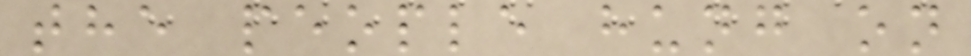the people hung on
